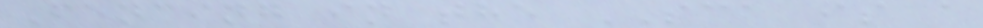Fencing in the SCA is a
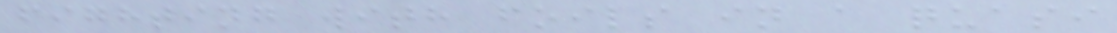fighting with foils in a quasi
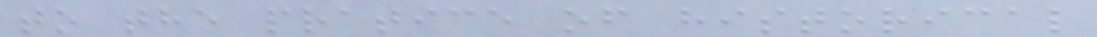to the pratice of historical
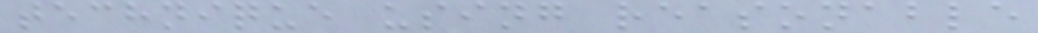technique using reasonable
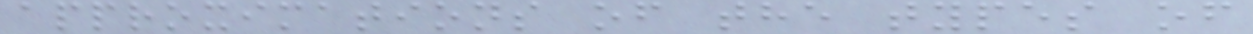approximations of the types of
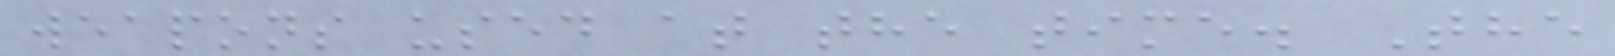weapons used at the time. The
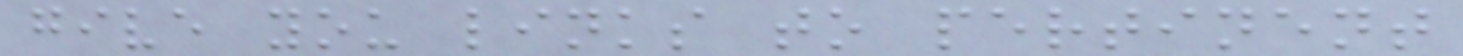give you links to pertinent
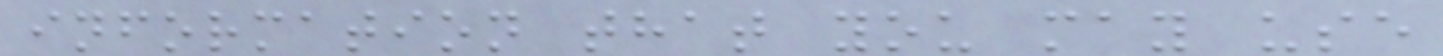information that you may use
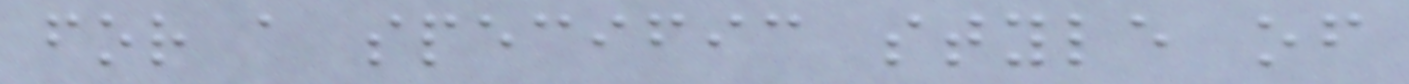for a specific style of
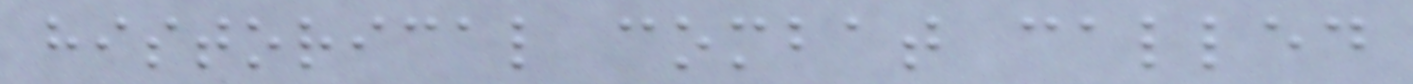historical combat called
